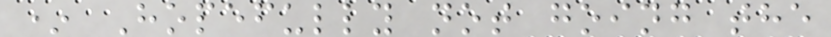* Hopefully not going the
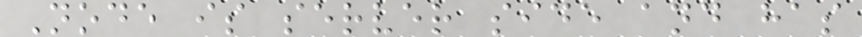Node is server side and has
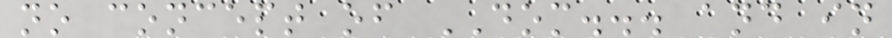no concept of DOM... and in
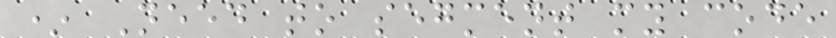* Need to segment my code
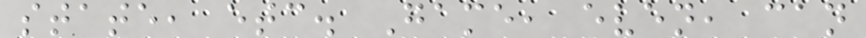state, etc. Game, even, can
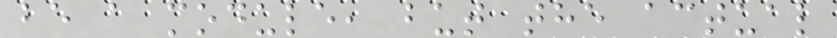be a module, but the actual
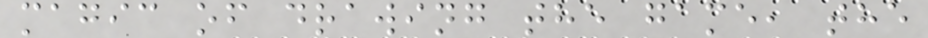magic of drawing the game, the
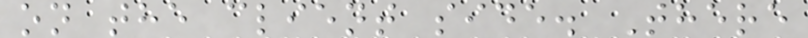on the client side. There
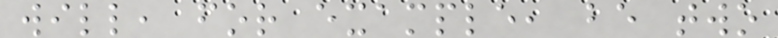will, for example, be two
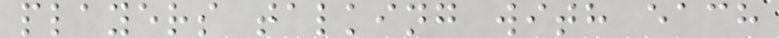players talking with each
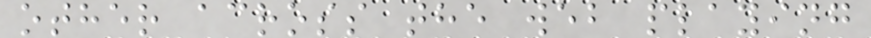other across the web playing
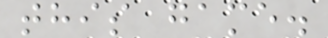this game.
